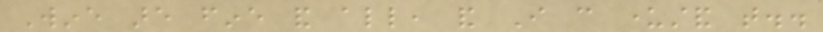Wine are fine and all, and I can understand that..
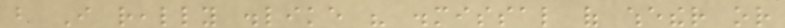but I really dislike his dismissal of whether or
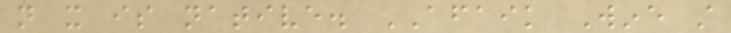not it is native. AFAIK Wine still
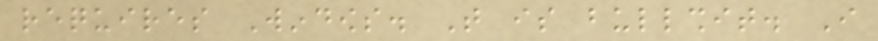requires Windows. That is bullshit. I
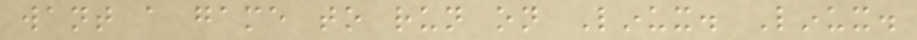want a game to run on Linux. Linux.
